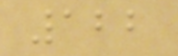122
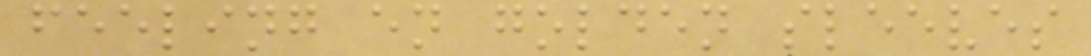feeling en golden sleeves
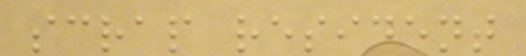scrap resident
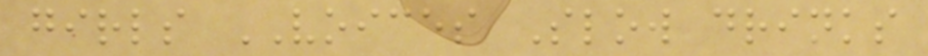girls VOICES Slow drinks
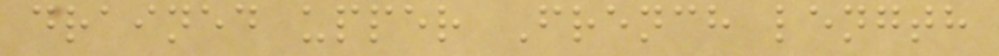drained upper French length
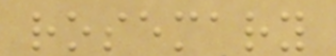rosemary
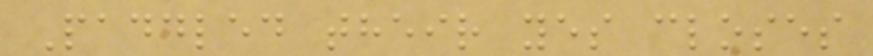Paddled their yes closes
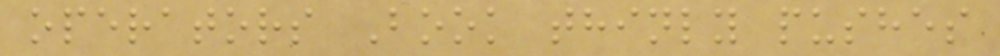operators Book thinly pushes
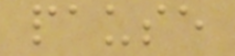pause
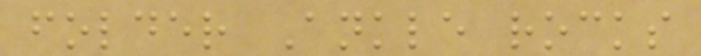folder Ankle rocks
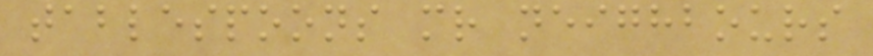tablespoons mr neighbours
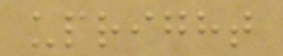upright
